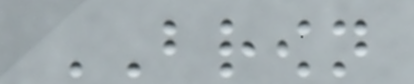BROWN
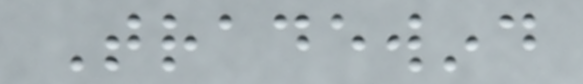Tradewind
